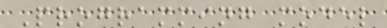Programming model
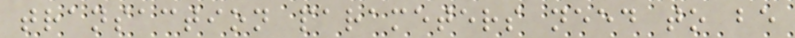transaction parameters need to be
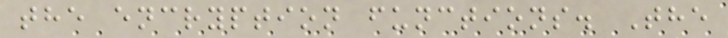the encryption functions. The
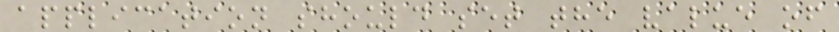application should set the value of
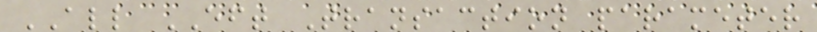ALL EFT Transaction parameter
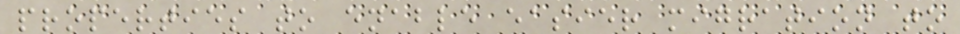properties to enable easier migration to
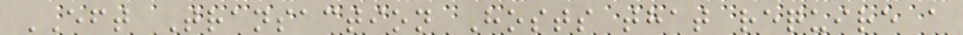EFT Transaction Hosts that require a
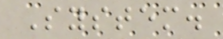System.
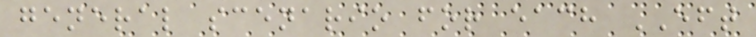general scenario for each EFT
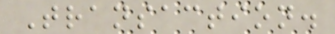Transaction.
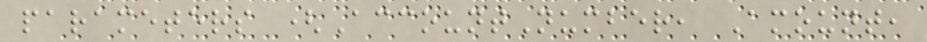parameters (AccountNumber, Amount,
